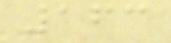163
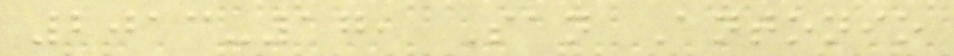2013-17, San Antonio
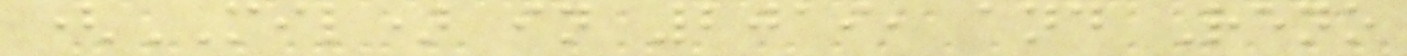(MIL) in 2019, and Reno
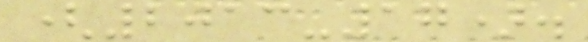(2013-17).
